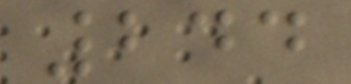244
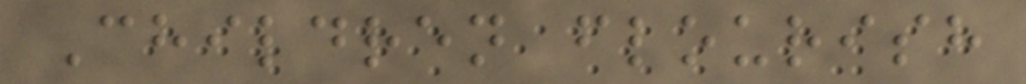Children flourish
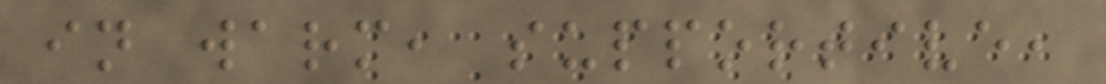in warm, supportive,
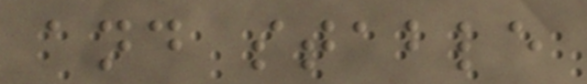and stable
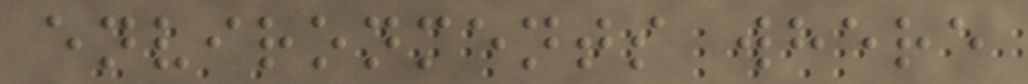environments where
